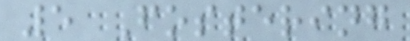5 Fostering
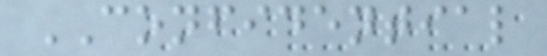CONFIDENTIAL
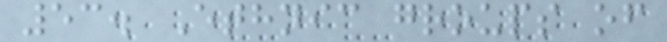53. Ethnic groups of
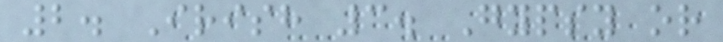2. Irish 3. Gypsy or
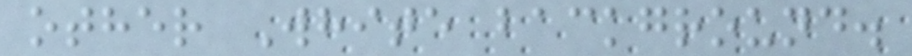other White background.
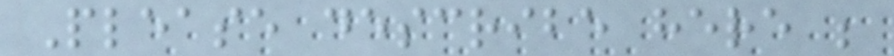Please describe here ;
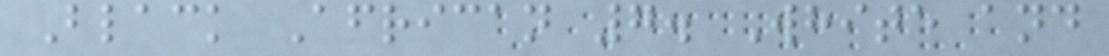Black African 7. White and
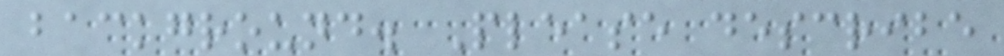background. Please describe
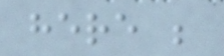here ;
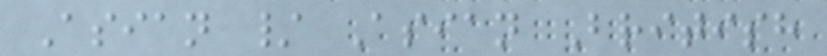Asian / Asian British
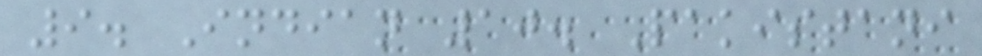9. Indian 10. Pakistani
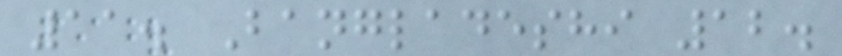11. Bangladeshi 12.
